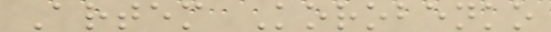Artem Korobenko
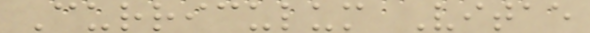Curriculum Vitae
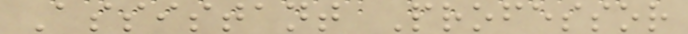Assistant Professor
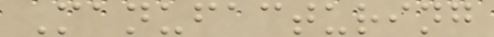Manufacturing
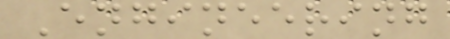Engineering
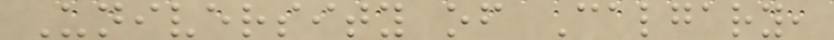University of Calgary,
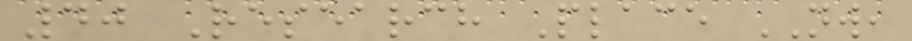40 Research Place NW,
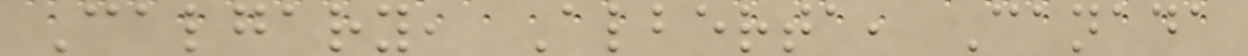Calgary, Alberta, Canada
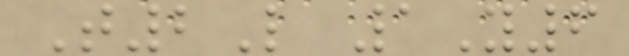T2L 1Y6
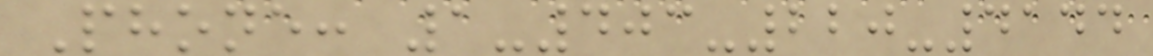Phone: 1-403-220-4144
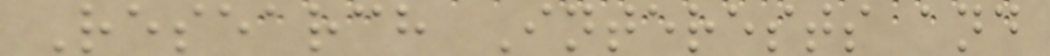Research Interests and
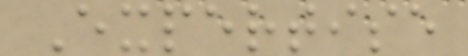Expertise
